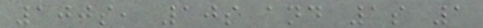100s, 10s and 1s 1
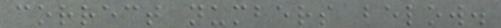correct numbers below.
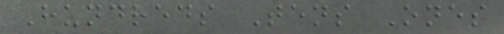Hundreds Tens Ones
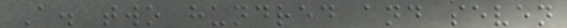A. two hundred and seven
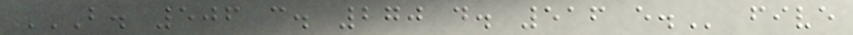B. 506 C. 270 D. 516 E. five
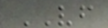VF
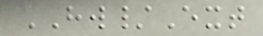HW/Ext
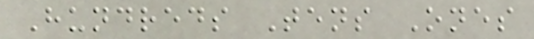Hundreds Tens Ones
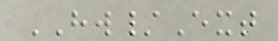HW/Ext
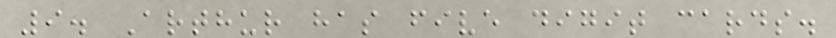9. Arthur has five digit cards.
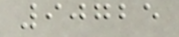90725
